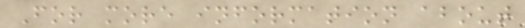For more information about
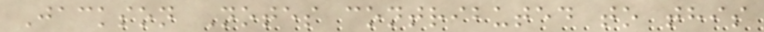Jackson Notes contributed to this
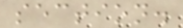section.
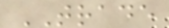TRADE
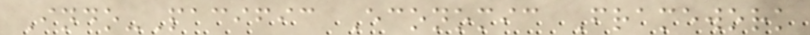Indo-Pacific Economic Framework
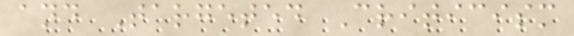and Targeted Criticism
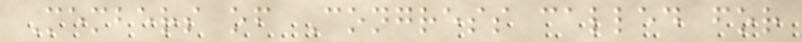Members of Congress called for
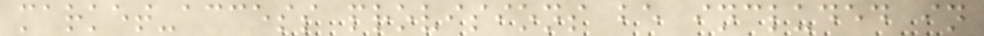market-access provisions be included in
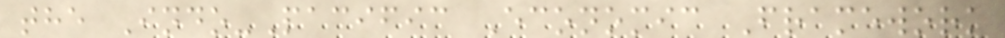the Indo-Pacific Economic Framework
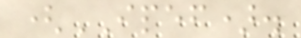(IPEF).
